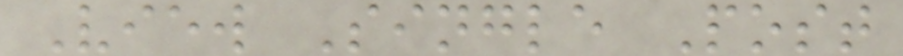View Single Post
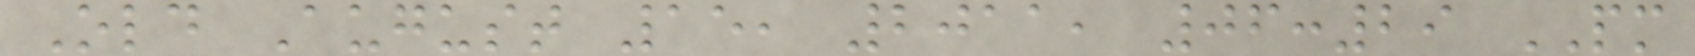Old August 15, 2011, 06:29 PM
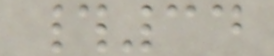#34
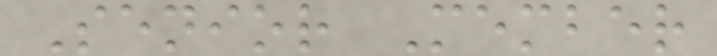Senior Member
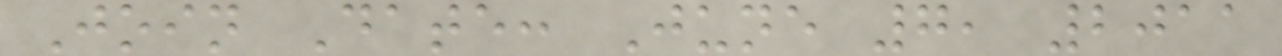Join Date: June 7, 2011
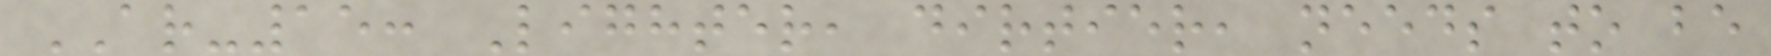AR-15: Lighter, dirtier, needs to be
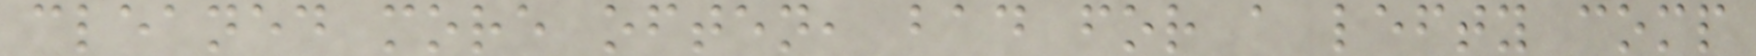cleaned more often, bad for a lefty comp
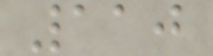110
